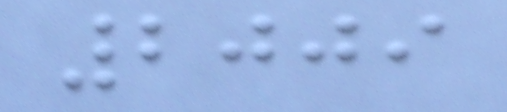2009
